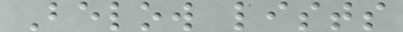Below lists
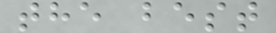the best
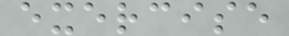exercise
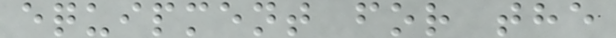equipment for the
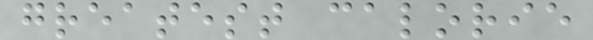greatest calorie
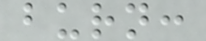burn:
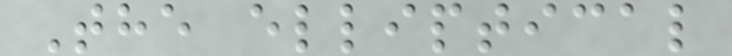The elliptical
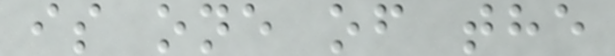is one of the
